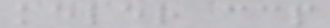keler ccp
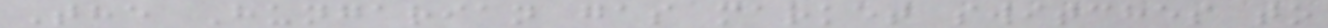The Hungarian gas market switches to
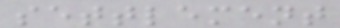settlement
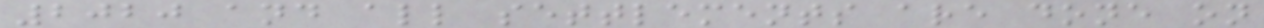2020 and all settlements are done on
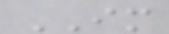IM
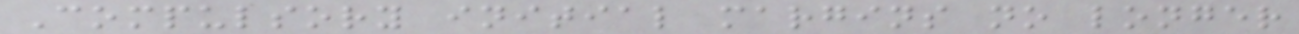Compulsory initial margins no longer
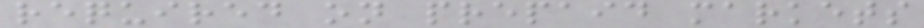required on prepaid markets
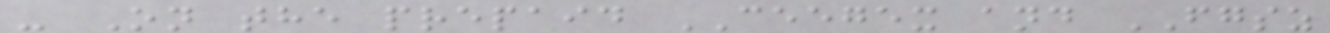- On the prepaid CEEGEX and FGSZ
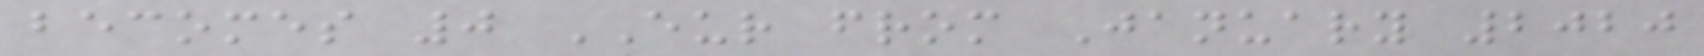becomes 0 EUR from January 2020
